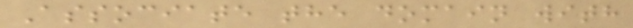Associate the domain with
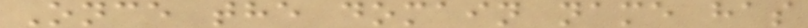Once the domain name has
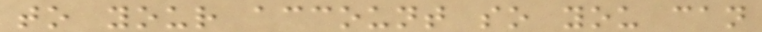to your account so you can
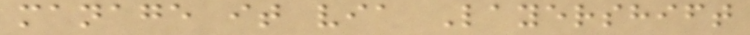manage it via Layershift
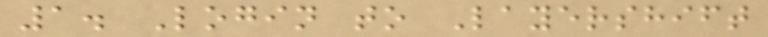1. Login to Layershift
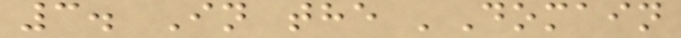3. In the 'Domain
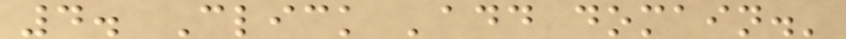4. Click 'add domain.'
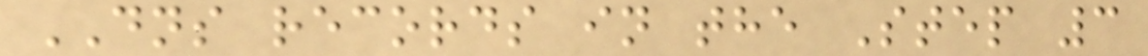DNS records in the Step 3
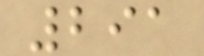291
